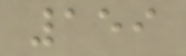159
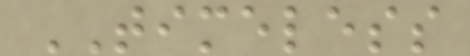TIMELESS
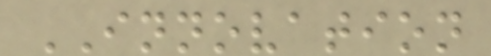INNOVATION
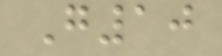G10
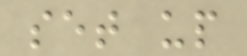set up
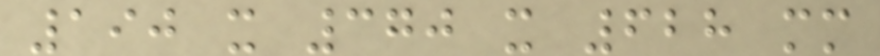190 x 370 x 628 mm
